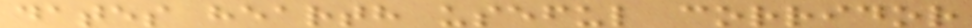dates hearth useful corridor
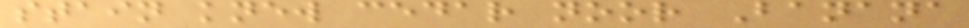stain knew cedar noor Banana
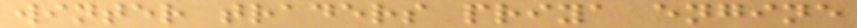winter traders priya engine
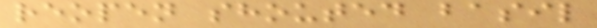reopen shouted basil
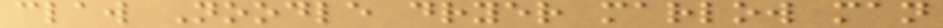claw Noodle dryer marlow man
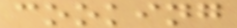cooking
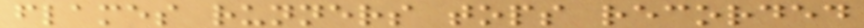flames runners tops recorded
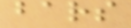bars
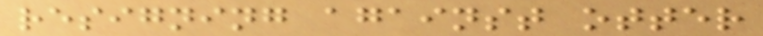resigning against otter
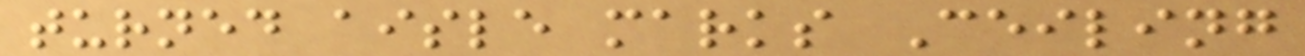turned aisle marks Ceiling
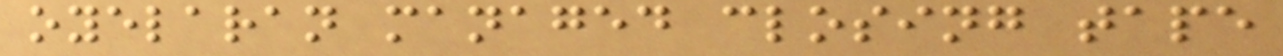oyelaran managed closing tape
